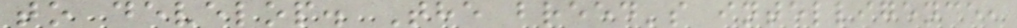to develop. The breed's intelligence,
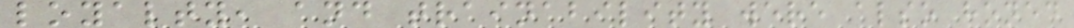loyalty, and trainability were also honed
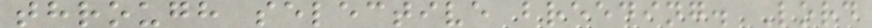through selective breeding. Lord
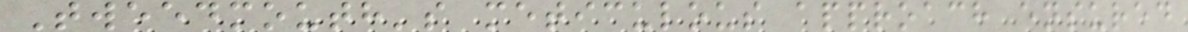Tweedmouth's meticulous approach ensured
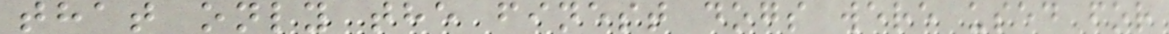that only the finest dogs were used for
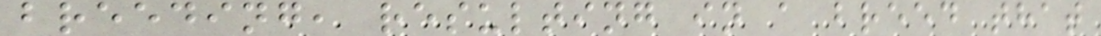breeding, resulting in a breed that
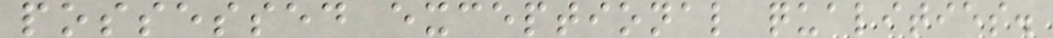possessed exceptional qualities.
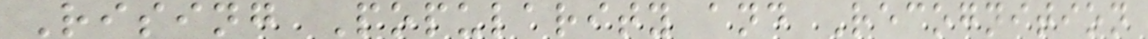Rising Popularity and Recognition
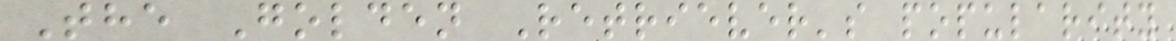The Golden Retriever's popularity
